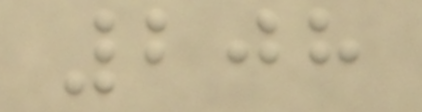208
